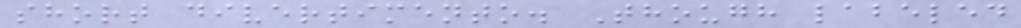short divertimento. Though labeled
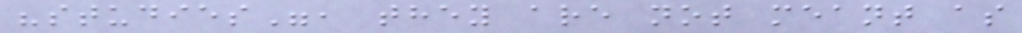"studies", they are not meant as
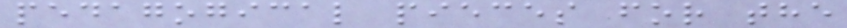pedagogical pieces for the
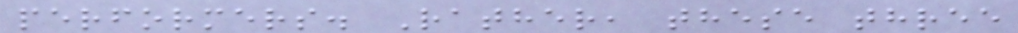performers. Rather, these three
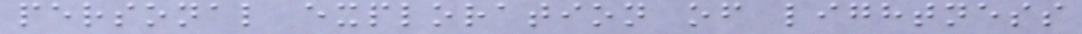personal exploration of lightness
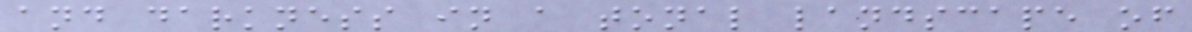and darkness in a tonal landscape of
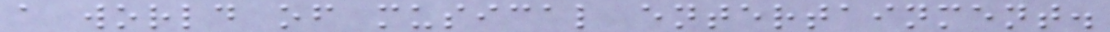a world of musical entertainment.
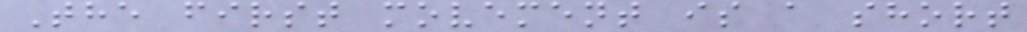The first movement is a short
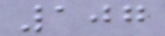107
